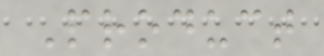Product
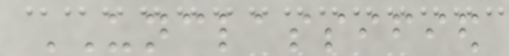UNCLASSIFIED
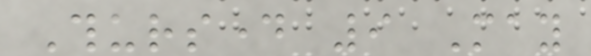Thursday 9 May
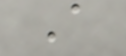A
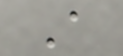A
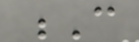C
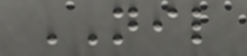NIL
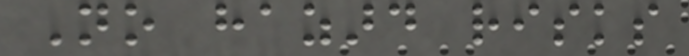No hazard risks
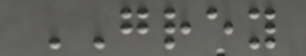GREY
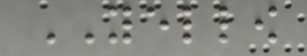YELLOW
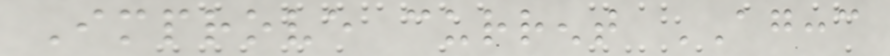Improve current AGCCC
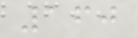160
